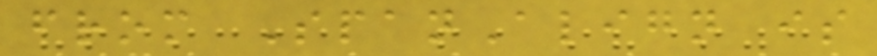from SpanAlign is
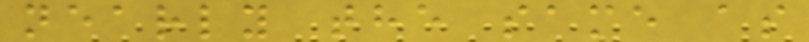nearly the same as
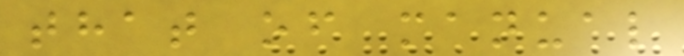that of manual
